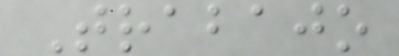Trabajo
